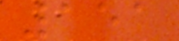151
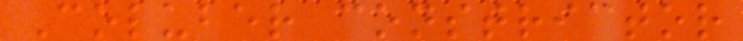Coluber constrictor
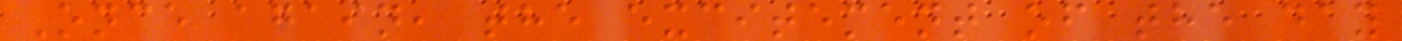Once again, the excitement of the day
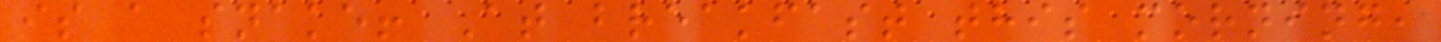is a snake! At breakfast this morning,
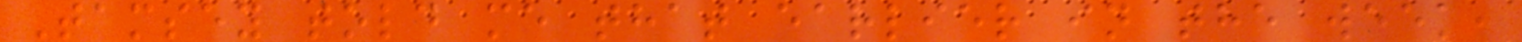Tamsey told me that earlier in the week,
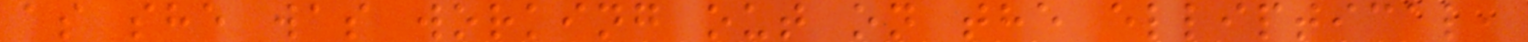as she was working out on the elliptical,
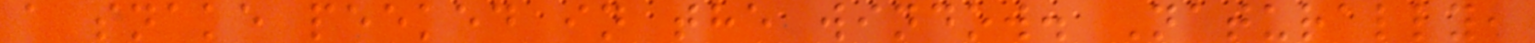a snake peeked in the window. Naturally,
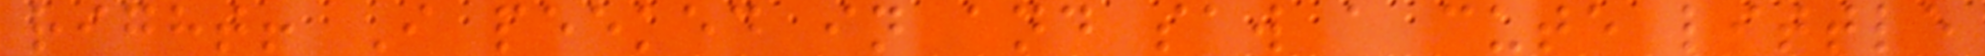right! I peeked in and saw a cute little
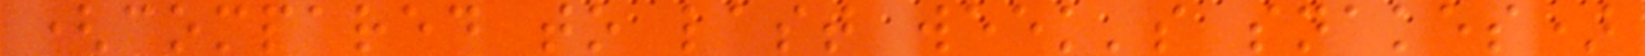(compared to last week's snakes)
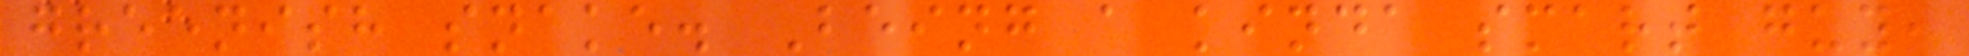greenish snake. Being a kinda smart guy,
